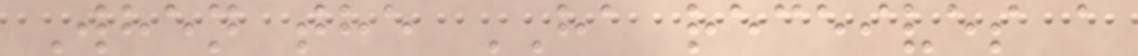When the HA receives a
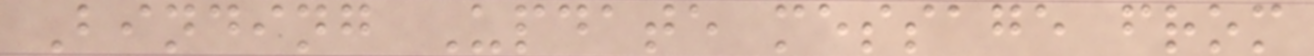Binding Update message from
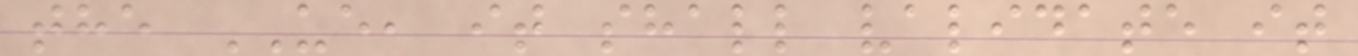the UE, it shall validate it
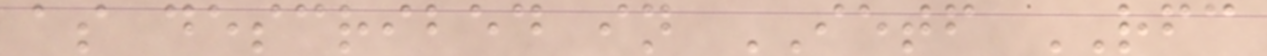as described in IETF RFC
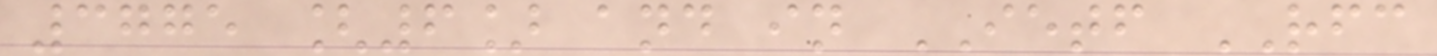3775 [6] and in IETF RFC
